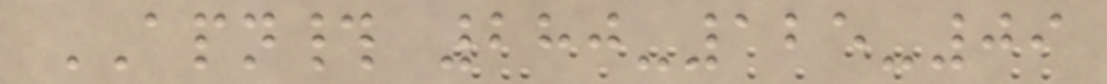APN# 280-125-09
